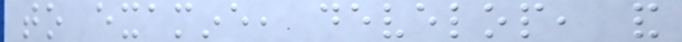to examine, develop, and
